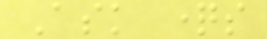Ask questions
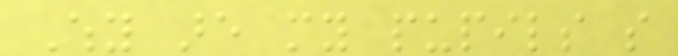Why are my pupils so
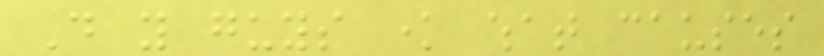Do you guys know what causes
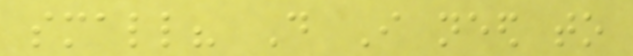small? Do I need to
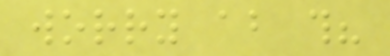worry about this?
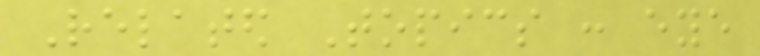Related Topics : eye
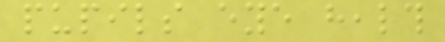pupils eye health
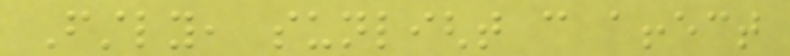Firstly, sunlight can affect
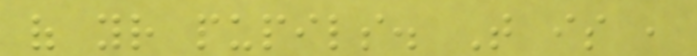of your pupils. That is ,
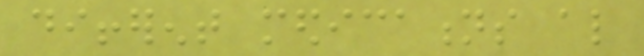different medications also
